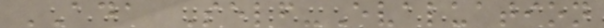ADA Self-Evaluation
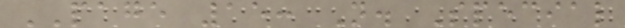PAGE 15: N. Special
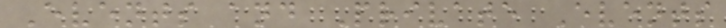Events and Private Events
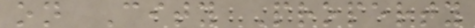on City Property
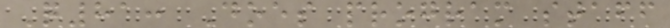Q81: Does program staff
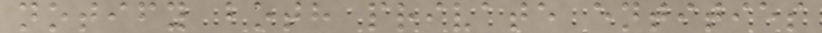notify both private entities
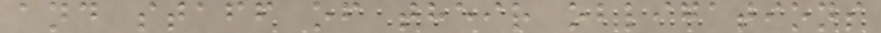and staff of their obligations
